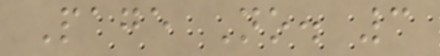Page No. 3
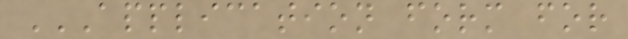APPLICATION FORM FOR
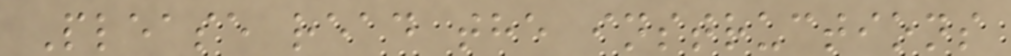Please read the instructions
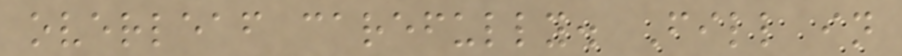overleaf carefully. Fill in
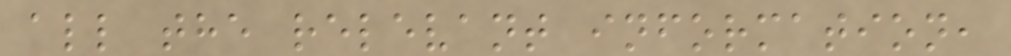all the relevant information,
